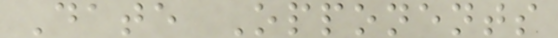Date Opponents
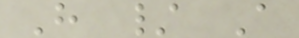H / A
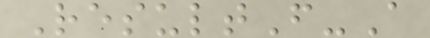ResultF-A
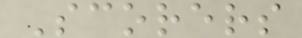Scorers
